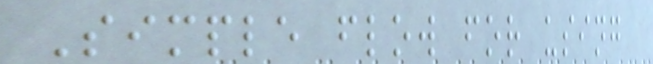Simple flow for using
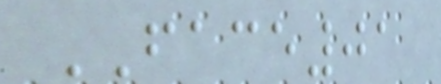FACE01
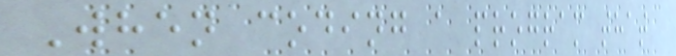When coding a program that
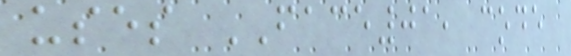uses FACE01, code
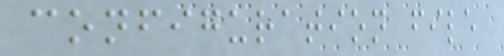configuration file
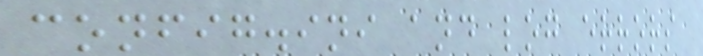config.ini and log errors
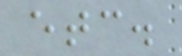etc.
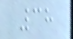38
